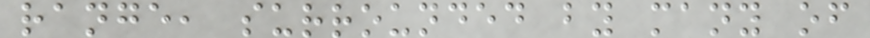range, surrounded by many of
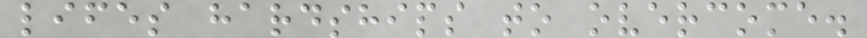lifes hardships to overcome.
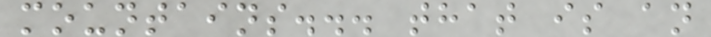mountains... that is an
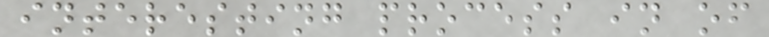interesting process in of
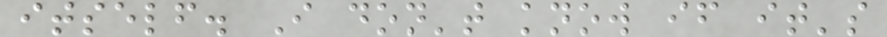itself. I don't know if it's
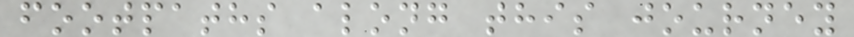footpaths along this journey
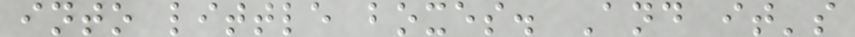into little boxes. And it's
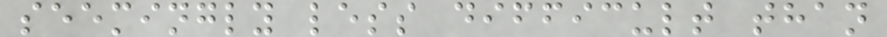seemingly less difficult than
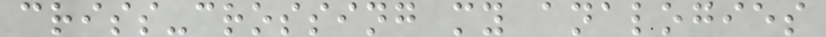criss-crossing my analogies
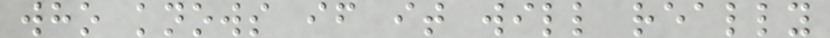who knows if it will really
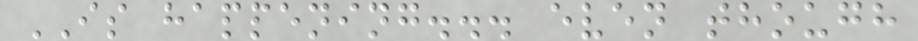IS happening... even though
